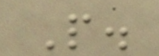P.
